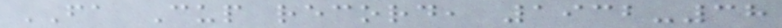FA Cup record, 1932-38
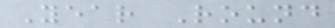Year Round
